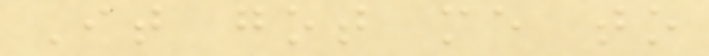It got me to
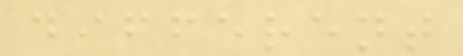different
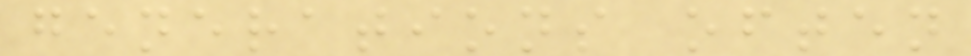generations often
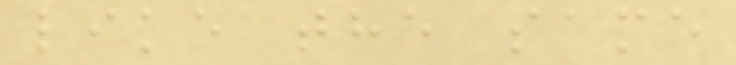like the same
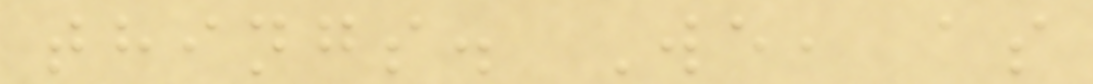things. We, as
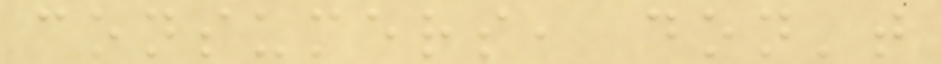consumers, don't
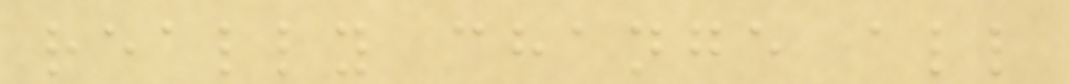really change all
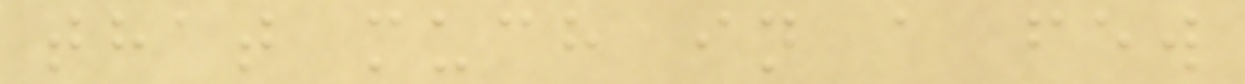that much in a few
